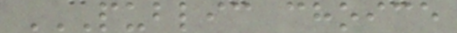PUBLIC CHOICE
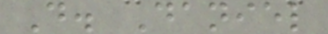D. Daniel
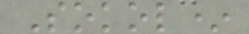Sokol*
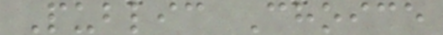Public Choice
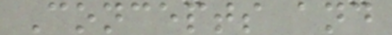Concepts and
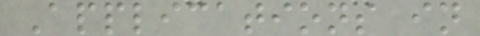Applications in
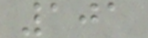101
